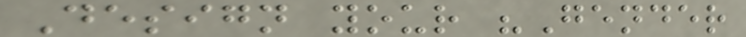Design your "Gender
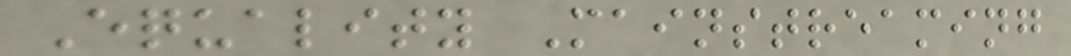Equality Mainstreaming
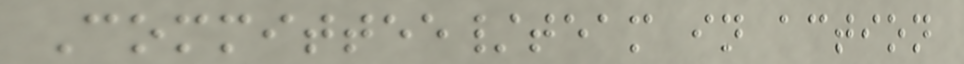Committee/team in action
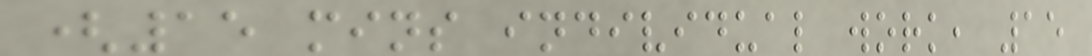(15 mins individual work, 15
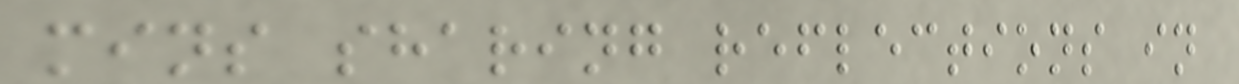mins sharing reflections in
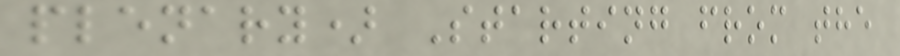plenary) Starting from the
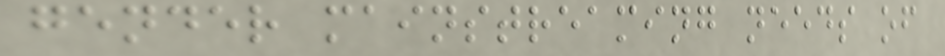gender mainstreaming needs of
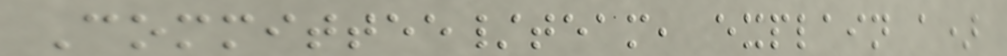Committee/team, explain a)
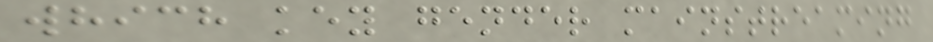which key gender mainstreaming
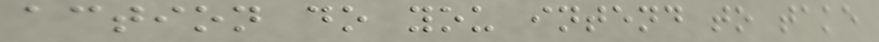action do you intend to take
